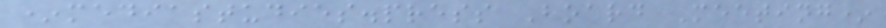*mediastudies.press Board Meeting*
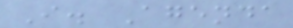I. Agenda
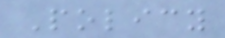Policy
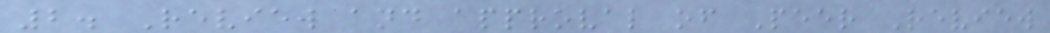2. Review and approval of Peer Review
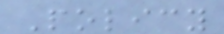Policy
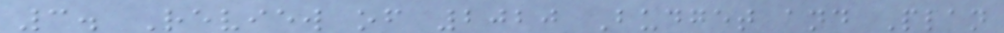3. Review of 2020 Budget and Plan
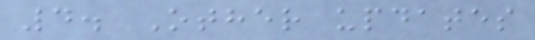4. Other updates
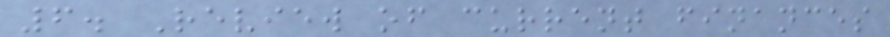6. Review of current finances
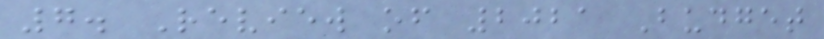7. Review of 2021 Budget
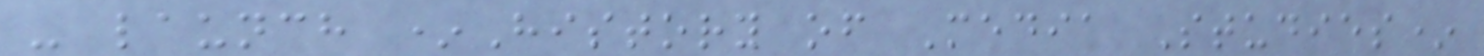- launch *History of Media Studies*
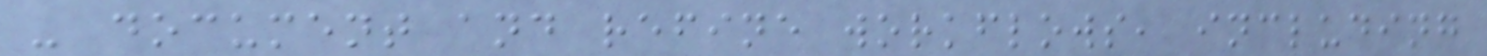- document and refine workflows, including
